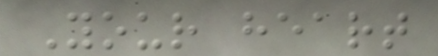Your heart
